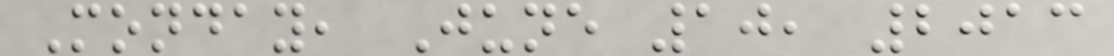Monday, June 10, 2013
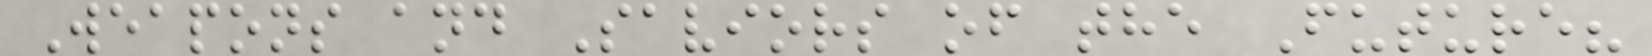Weapons and Saviors of the Future?
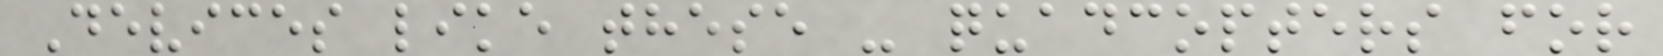Devices like these - quadcopters for
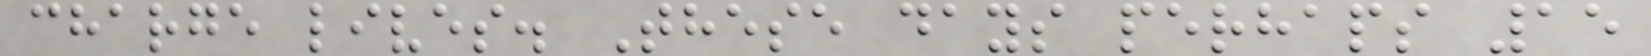charge lives. These days perhaps 15
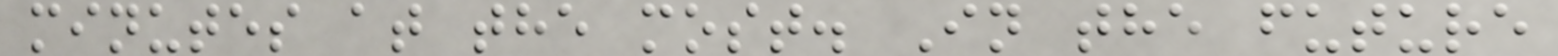minutes at the most. In the future
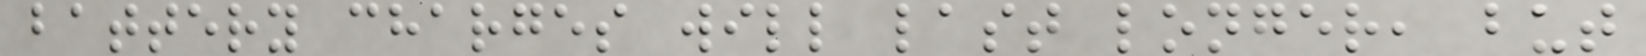battery charges will last longer, but
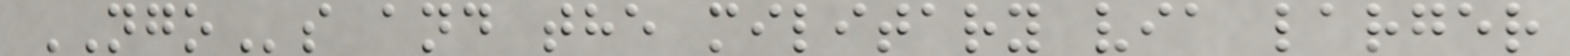NGOs and the military via larger
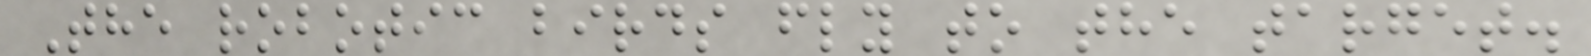The robotic birds fly to the target.
